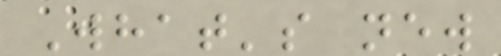What's new
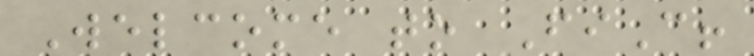Welcome to FiC!
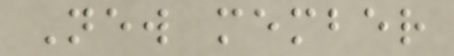New member
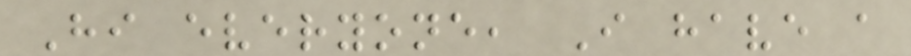Hi everyone, I have a
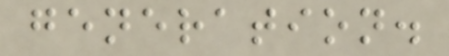generation.
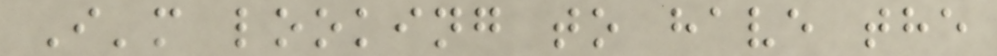I'm looking to have the
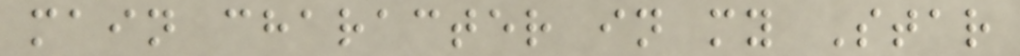main character in my Star
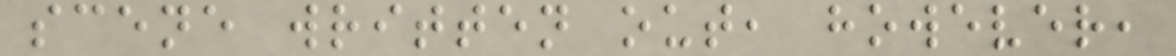scene written out, however,
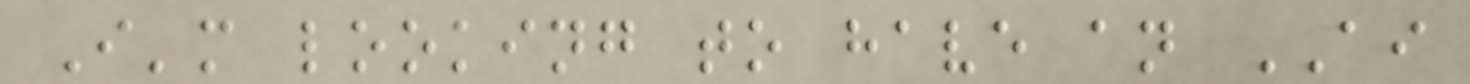I'm looking to have an AI
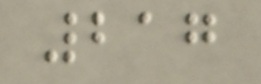217
